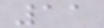11
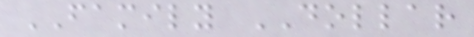FAMILY DOLLAR
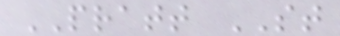PRATT ST
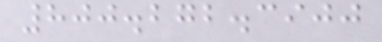800.272.3900
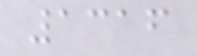1316
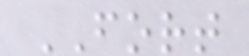FORT
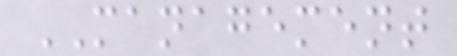MANAGEMENT
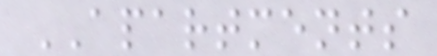APARTMENTS
